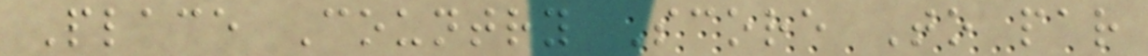Place Country Score To par
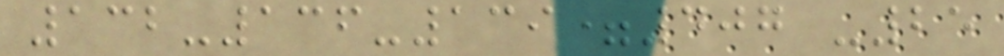132-136-139=407 -25
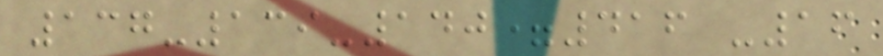137-139-140=416 -16
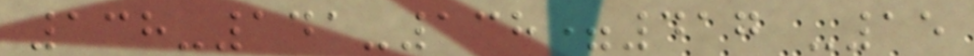138-141-138=417 -15
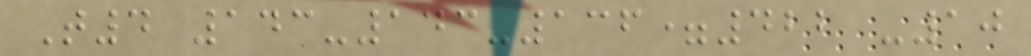T4 143-143-136=422 -10
